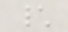\
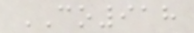CO918
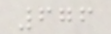676
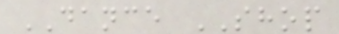DANCE SHOP
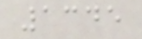1345
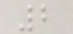2
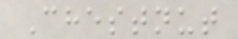Chestnut
